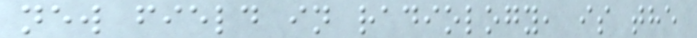new field in radiology, is the
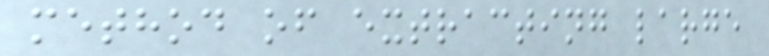method of extracting large
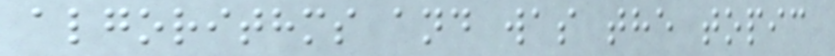algorithms and was the topic
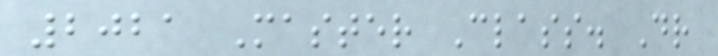2021 Master Class. Dr
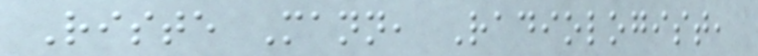Riste Mann, Radiologist,
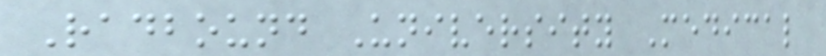Radbound University Medical
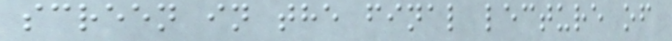screen in the final lecture of
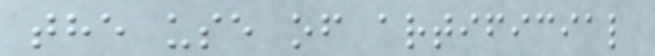the use of artificial
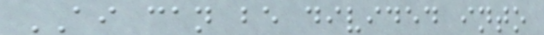AI can be divided into
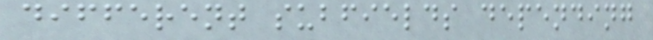different subfields depending
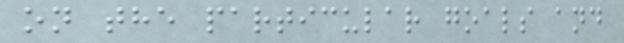on the particular goals and
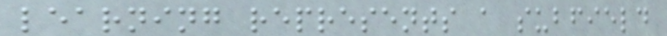learning represents a subfield
